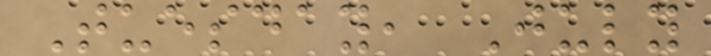Tuesday, July
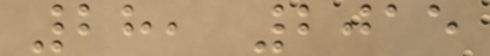28, 2015
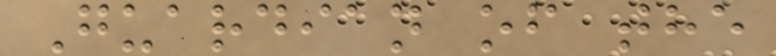Guardian of the
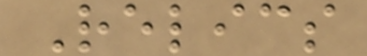Relics
